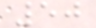50
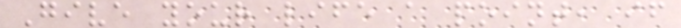Give your life a point, if
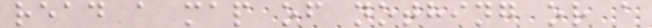read a map of nothing or a
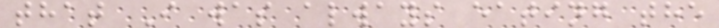that I was always eating the
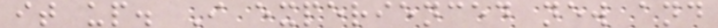it up. I experienced new and
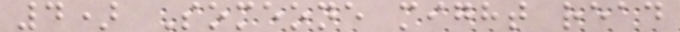4) Someone might read
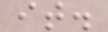it.
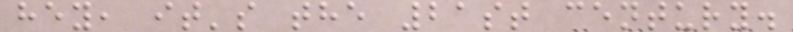hey, it's the 21st century.
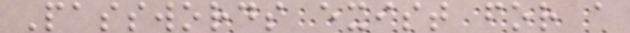Passwords exist for a
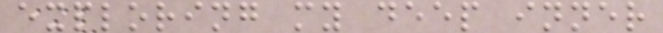exploring my deep inner
